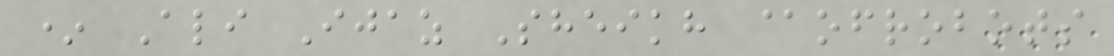* Ali Ijaz Sheikh @ofrobots
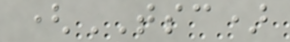(TSC)
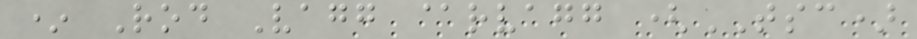* Rod Vagg @rvagg (TSC)
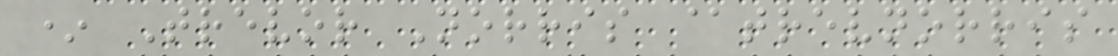* Trevor Norris @trevnorris
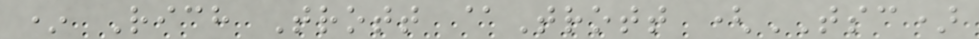* Rich Trott @Trott (TSC)
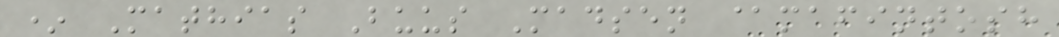* Mathias Buus Madsen @mafintosh
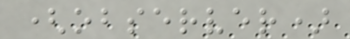(observer)
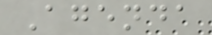Agenda
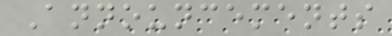Announcements
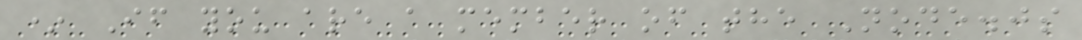* If you are a member of the Node.js
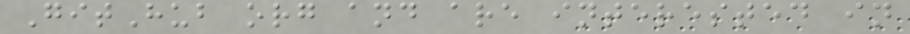GitHub org and are interested in
